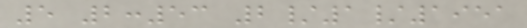5 2:53 2/1/1951
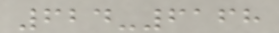624-6168
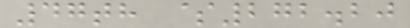47th $272.20
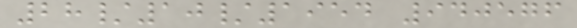28/10/1954 940576
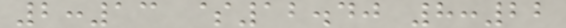2:13 $12.40 8:22
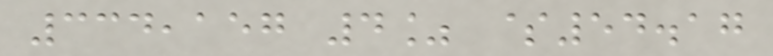334,157 4% $54.17
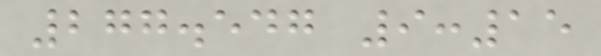277.547 9:15
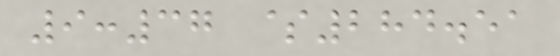9:37 $284.51
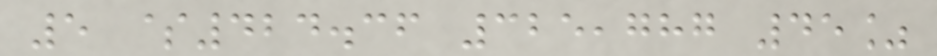5 $424.36 325,787 45%
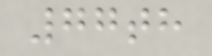77th
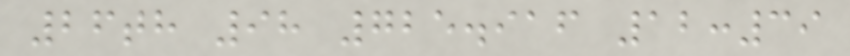26th 98 725.916 12:39
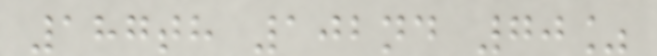187th 102nd 70%
